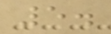5.
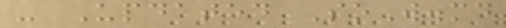- Updated SoW.md
